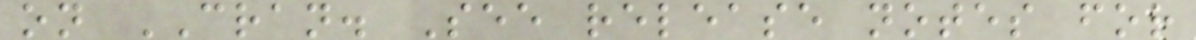on CRAN. See release notes for
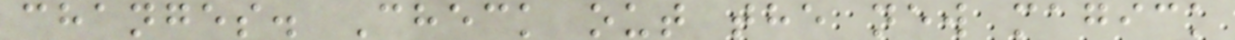changes. Check out the new magick
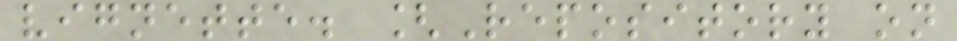vignette. [Repository on
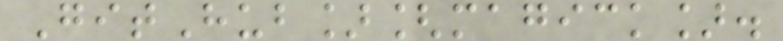GitHub][magick].
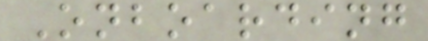Onboarding
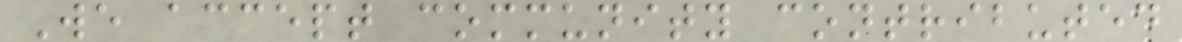We accept community contributed
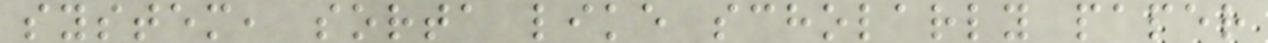system, sorta like scholarly paper
